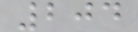204
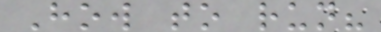How to run?
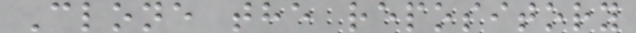Clone the repository
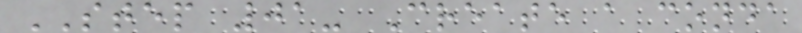STEP 01- Create a conda
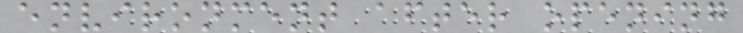environment after opening
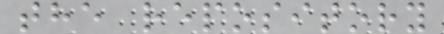the repository
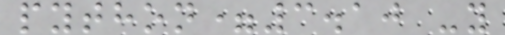python=3.10 -y
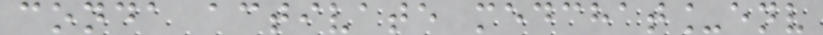conda activate medchat_env
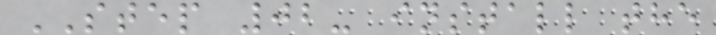STEP 02- install the
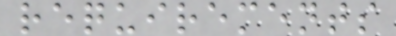requirements
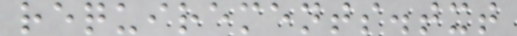requirements.txt
